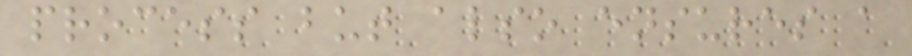process but also ensures a
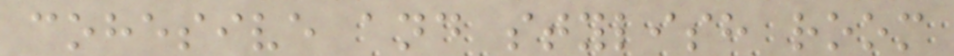cohesive and stylish room
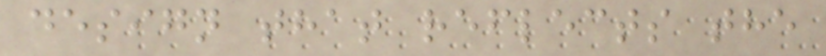design that reflects the
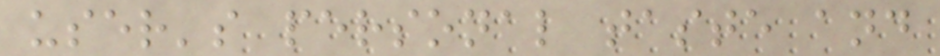user's personal taste and
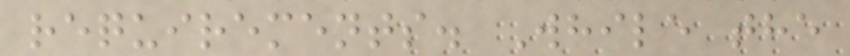requirements. While the
